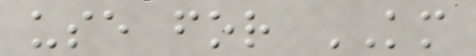use for KM
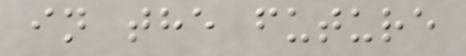in the future
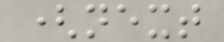(next
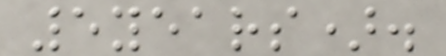5years).
